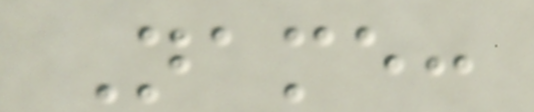Name:
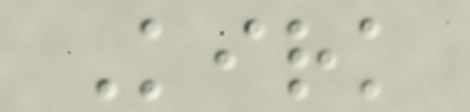Kirk
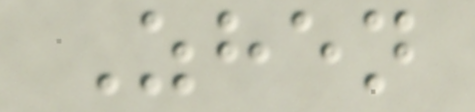Zhen
